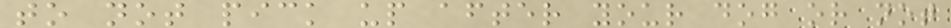to not pick up after your dog or not
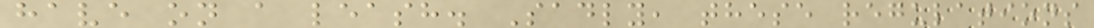have on a leash. Sadly, these regulations
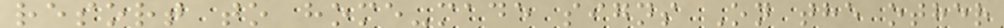resort to home-made signs On the other
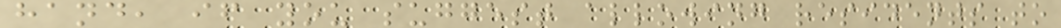hand, if you suggest allowing residents to
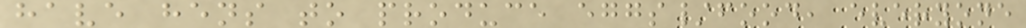have hens to produce eggs/food, everyone
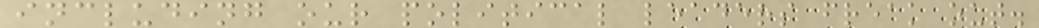including our political leaders freak out.
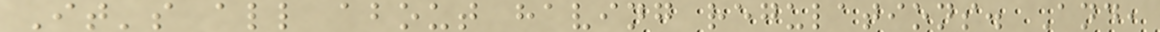It's all about having regulations. And,
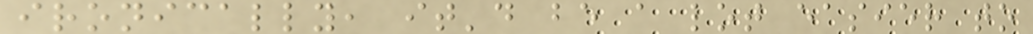ironically, it'd be a lot easier to
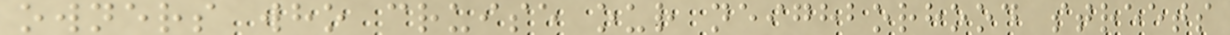owners who cruise our neighborhood streets
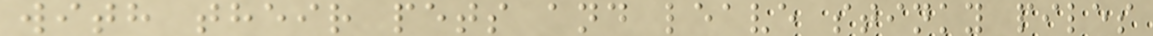with their pets and leave stinky piles
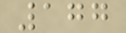177
